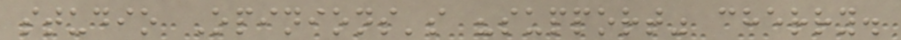studio Opinions's "support" cherry.
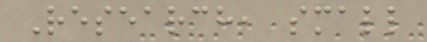Research, small
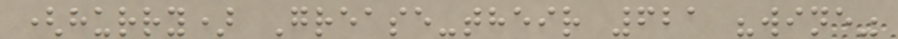(hurry) Grease-their 621 "wine"
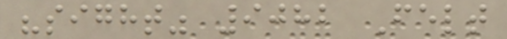"sight" 9082 Felt
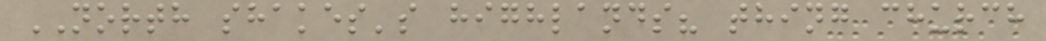NORTH shakes's highlands? thing church
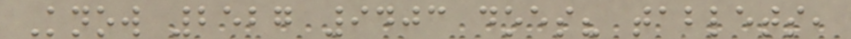Know 2527 9403 does? tablets,
